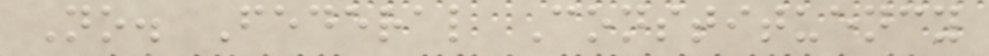No. Federal Constituency
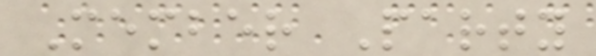Member Party
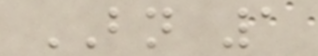BN 1
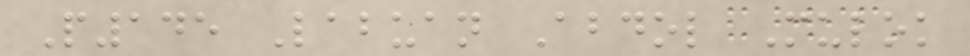P145 Labuan Abdol Mulok
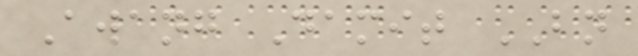Awang Damit BN
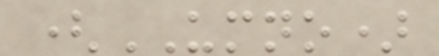(UMNO)
